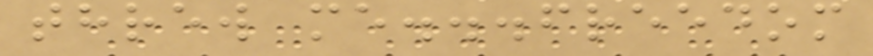threw me...freedom
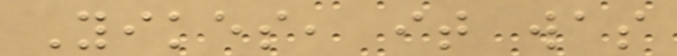Yikes, it was
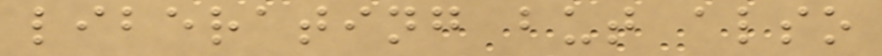liberating but also
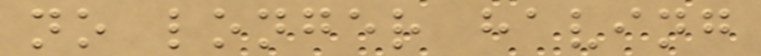no longer having
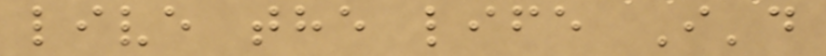live the life I'd
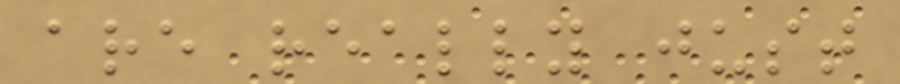are really just
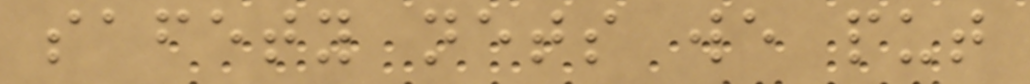safety nets we put
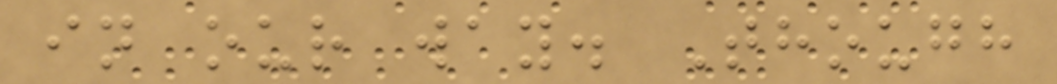in our way. Though
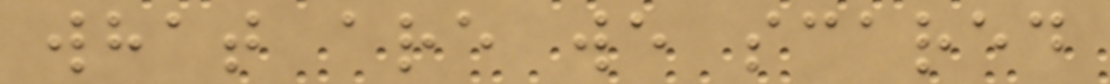what are we scared
